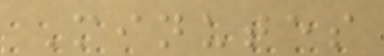Minutes
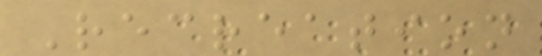Recreation
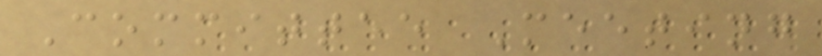Committee Meeting
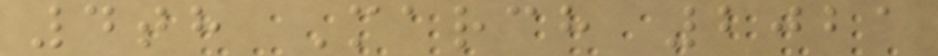4th March 2021
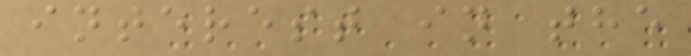interest in the
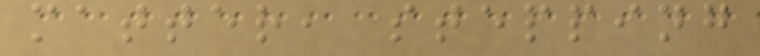matter, stepping
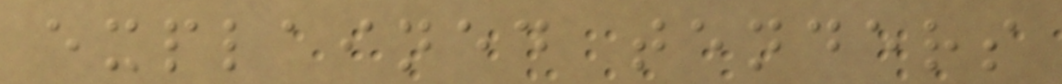explained tenders
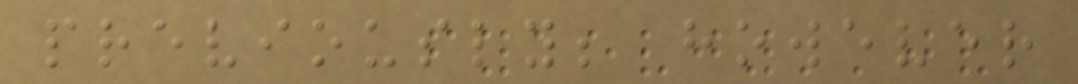previously; however
